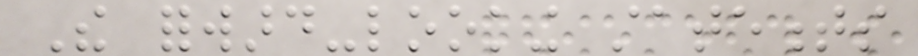The forward-looking statements
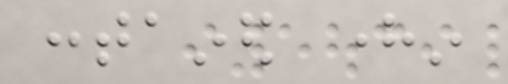contained herein
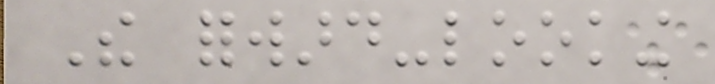The forward-looking
